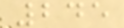245
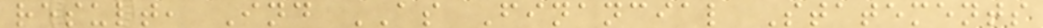result, Ind AS Financial Statements
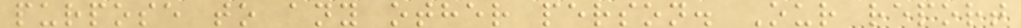purpose to any other person. Our report
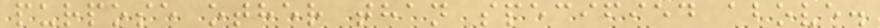purpose other than specified above.
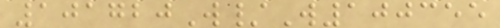101720W/W100355
